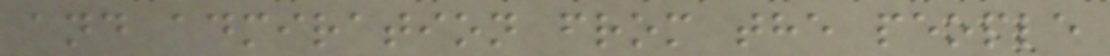and admiration from the people
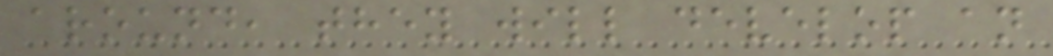around, they will develop an
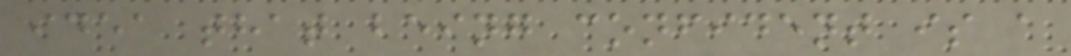idea that being confident is a
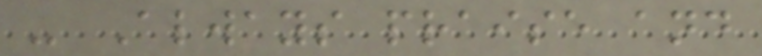- Always praise and
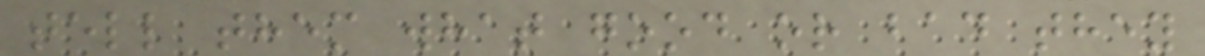tell them what good or bad they
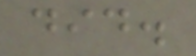did.
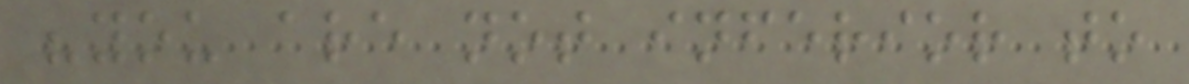"you are not inferior to
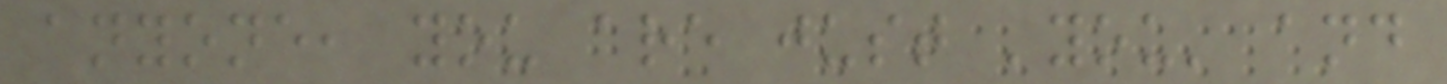anyone, you are just 'you' and
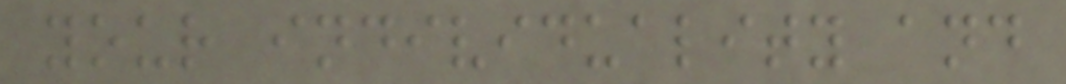your individuality and
